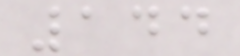144
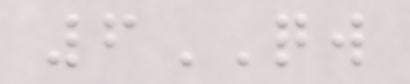6QW
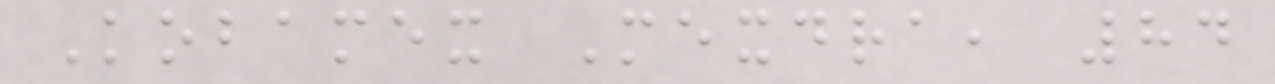Kobamex Mexdra, 84
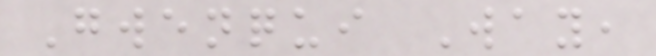Gwenqui Way,
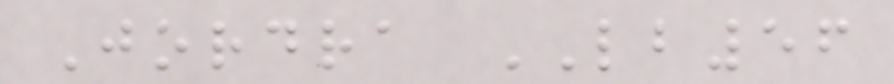Jordra LB56
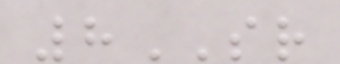8SR
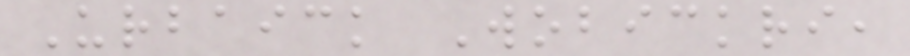Urbaick Wobickri,
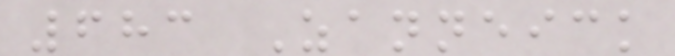683 Zanneick
